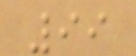99
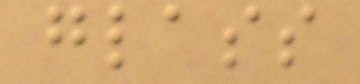glass
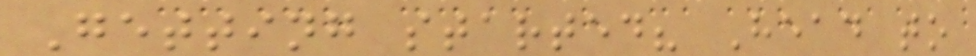Getting started? Head to
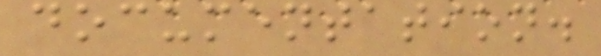documentation.
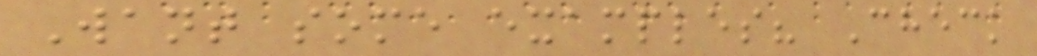Want some examples? Check
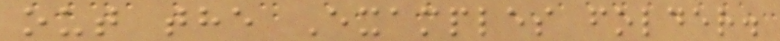out the Examples folder.
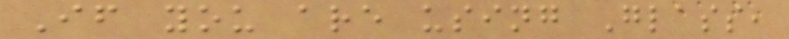If you are using Glass,
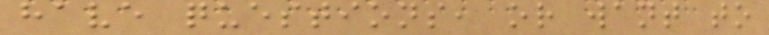have questions, or want to
